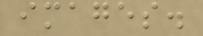images.
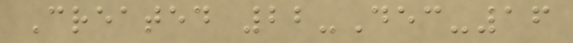Created 22-Dec-16
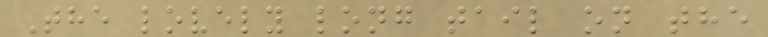The lovely long tail on the
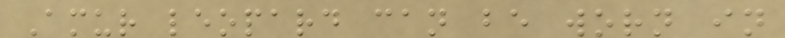Amur leopard can be worn in
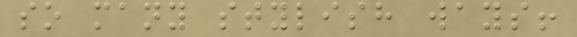so many stylish ways!
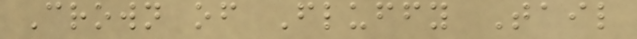Crown of Fluffy Tail
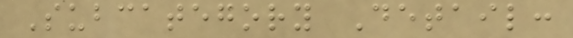Subcategory Detail:
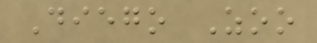Diego Zoo
